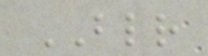BLR
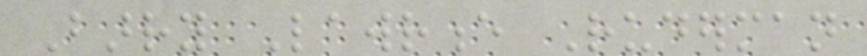Barry Lawrence Ruderman
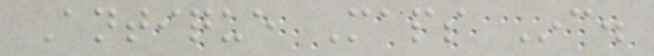Antique Maps Inc.
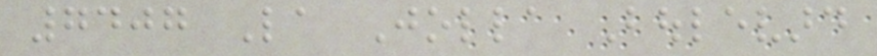7407 La Jolla Boulevard
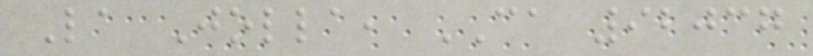La Jolla, CA 92037
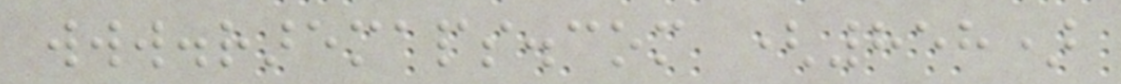www.raremaps.com (858)
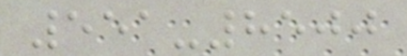551-8500
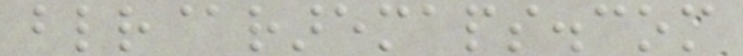blr@raremaps.com
